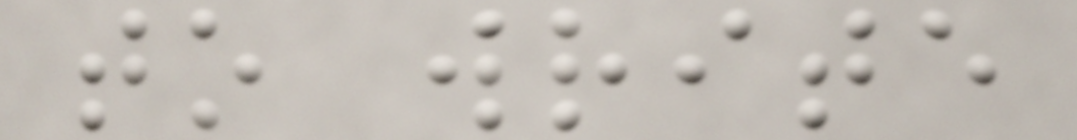to write
